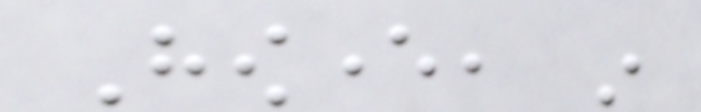However, in
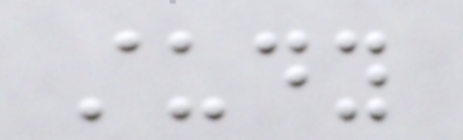study
